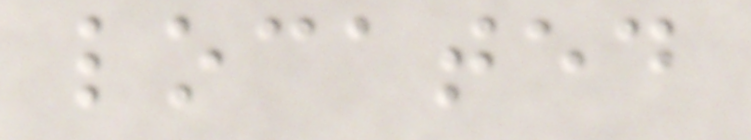located
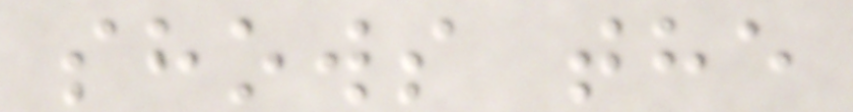shows the
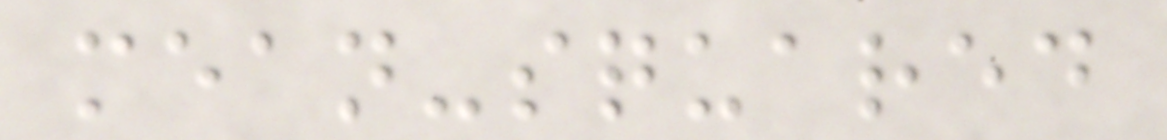mean-squared
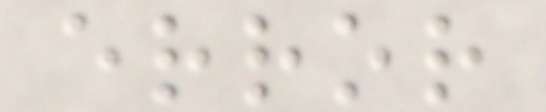error
